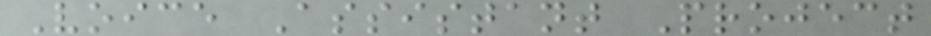Voice Assistant Project
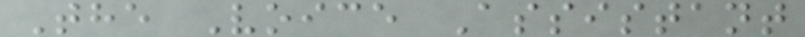The Voice Assistant
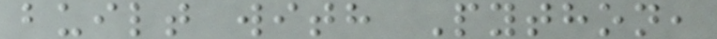built with Python,
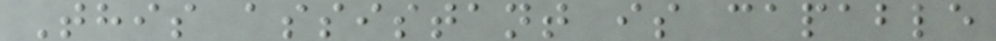This assistant is capable
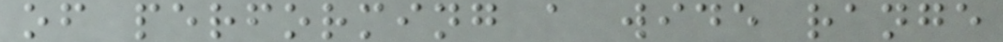of performing a wide range
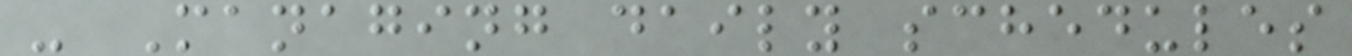- Managing daily schedules
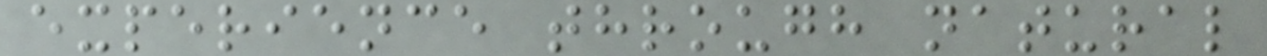experience through natural
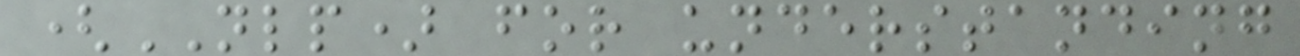(NLP) for understanding
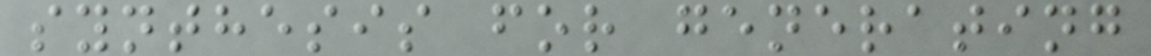synthesis for generating
